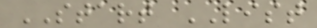START LIST
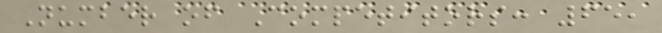Number of Competitors: 65,
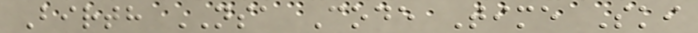Birth NSA Code Time Ski
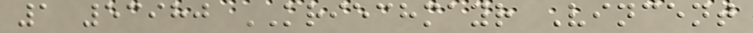1 53980 KRIECHMAYR Vincent
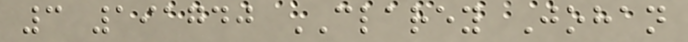3 191740 CLAREY Johan
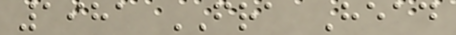1981 FRA Head
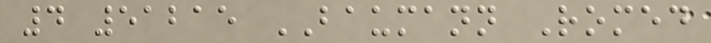4 51215 BAUMANN Romed
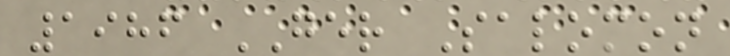1986 GER Salomon
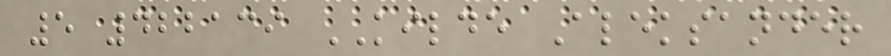5 422139 KILDE Aleksander
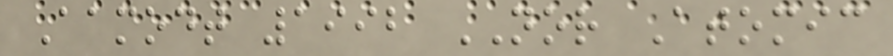Aamodt 1992 NOR Atomic
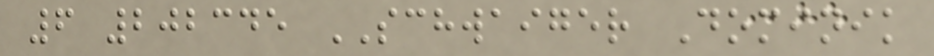6 202345 SCHWAIGER Dominik
